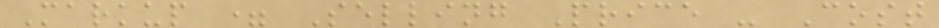Markup = Selling Price - Cost
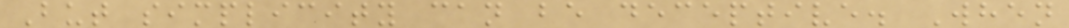But simplicity can be deceptive. When
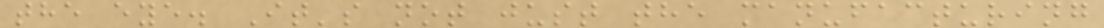the eye. It's not just the manufacturing
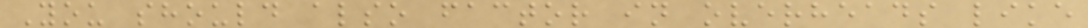You should also factor in overheads like
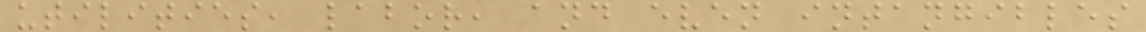utilities, labor, and even intangibles
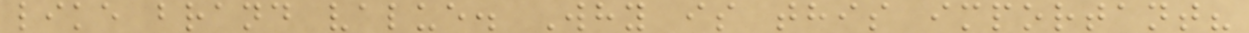like brand value. Why is this important?
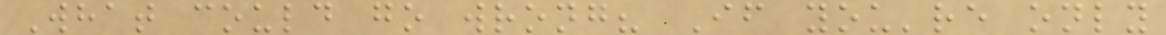What could go wrong? If you're only
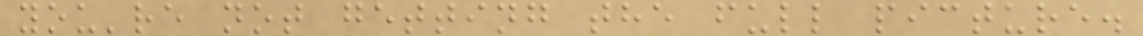you're not getting the full picture.
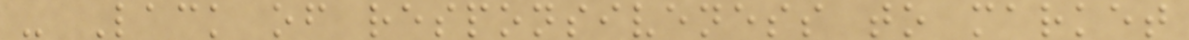- Lack of responsiveness to market
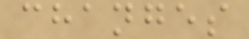changes
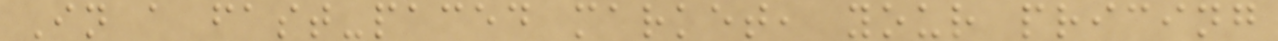In a fast-paced market, your pricing
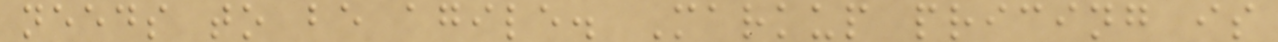needs to be agile. Markup pricing is
